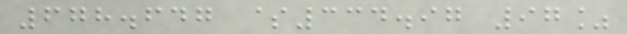678.647 $334.97 97%
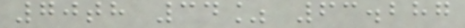70th 34% 63.287
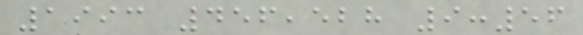1993 456,528 9:56
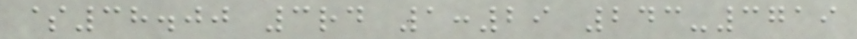$38.00 3rd 1:29 243-3719
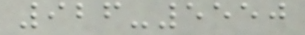926-5550
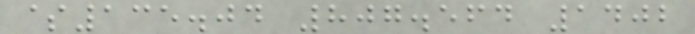$135.04 807.564 1402
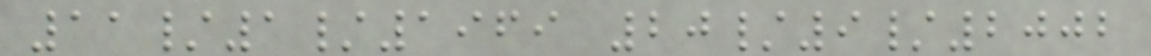11/1/1969 20/9/2002
